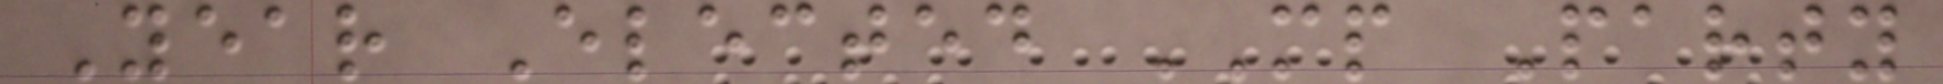Year Elected MP Party
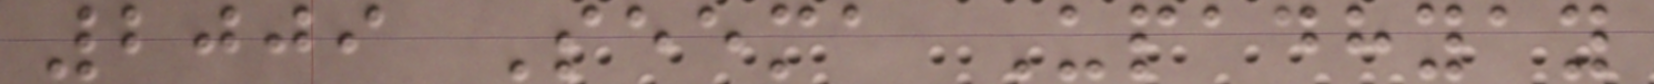2009 Seema Upadhyay
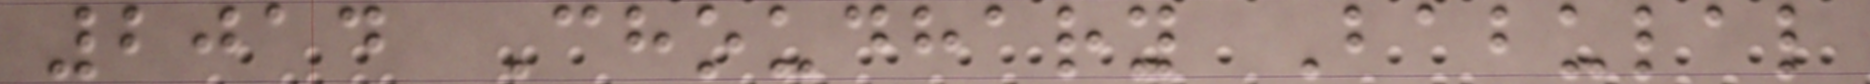2014 Choudhary Babulal
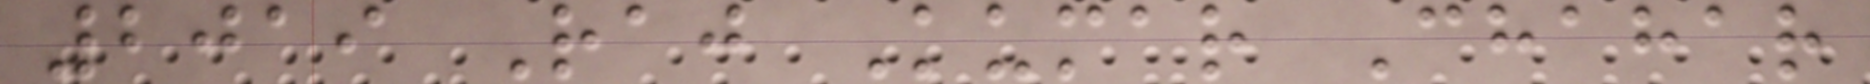2019 Raj Kumar Chahar
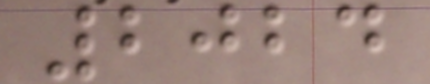2024
